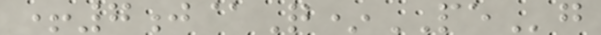+7j@Q*PEg
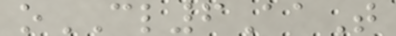oCL6AaT
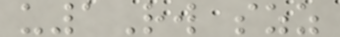u1Rw szz
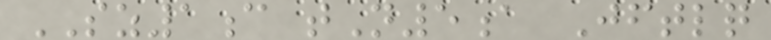SZ1c tN5a Jftlq
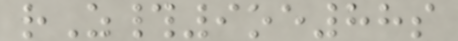rZ#9oe88s
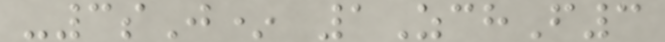-3sJ* 1ZchF3
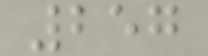257
